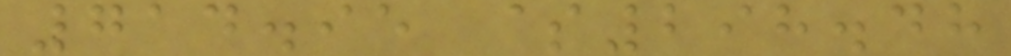714.95 $298.48
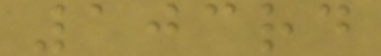103rd
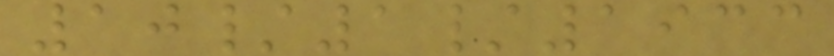10/1/1933
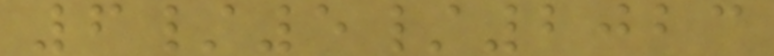6/5/2023
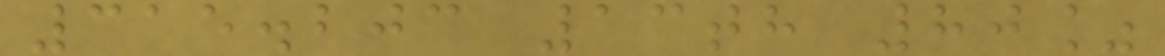315.203 13th 80%
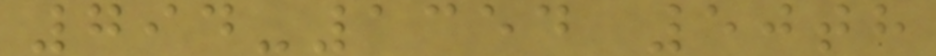794-1354 50th
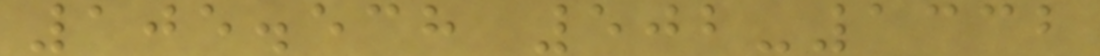105.538 502-1332
